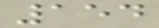154
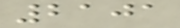2101
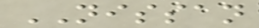NISSAN
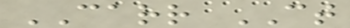CARR CT
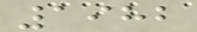1982
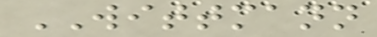WITTMANN
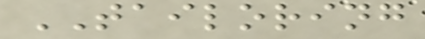TAILORING
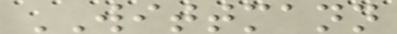WITTMANN
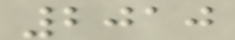2010
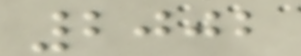2002
